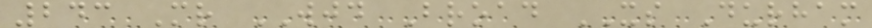243 Mr WJD Broad XS Durham
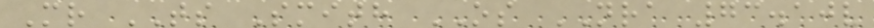Mr TS Smith OS NRA 73.10v
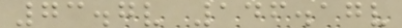73.7v 146.17v
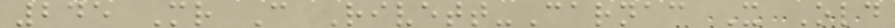245 Mr C Rivett-Carnac X Old
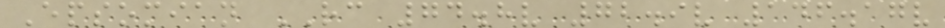Epsomian RC 74.8v 72.9v 146.17v
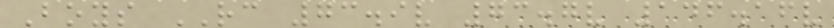Boys RC 73.9v 73.7v 146.16v
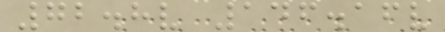72.8v 146.16v
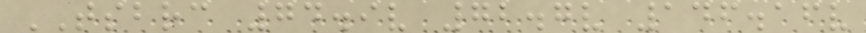TSBRC 74.9v 72.7v 146.16v
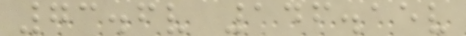73.6v 146.15v
